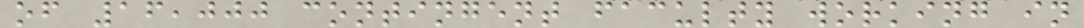of 16,000 contingent faculty working in
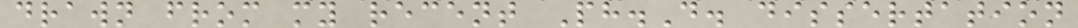drawn from my recent Ph.D. dissertation
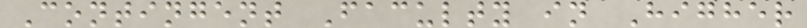Contingent Faculty in Higher
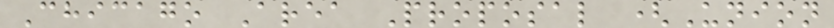Chicago Area Proposal (Union
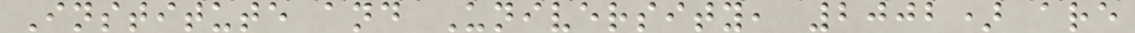Institute and University, 2002) are
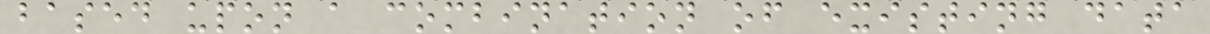based upon a combination of existing data
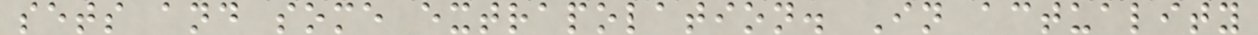sets and some extrapolation. In actuality
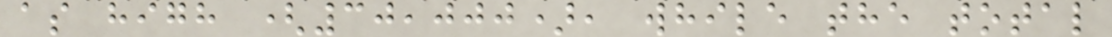as high (30,000), while the total
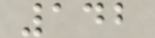142
